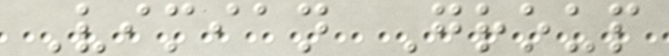Vimian Group
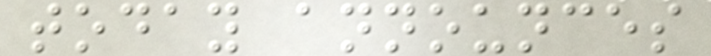today announces
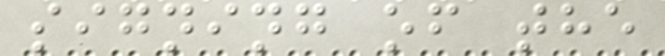signing of the
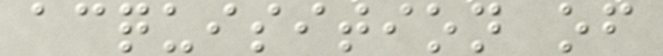acquisition of
